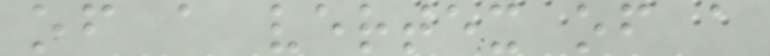of a vertex of a
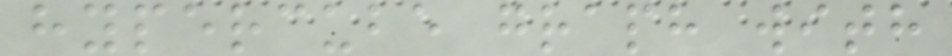hypercube graph with
